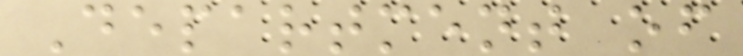Department of
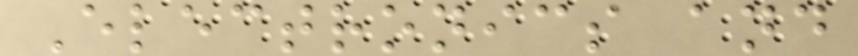Electronics and
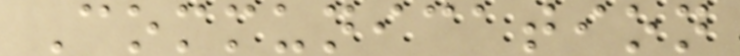Communication
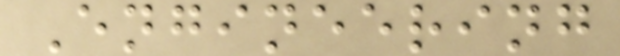Engineering
